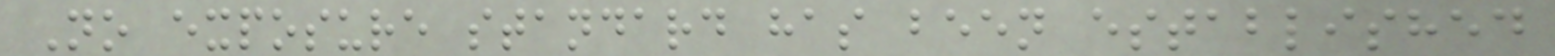No exposure standard has been established
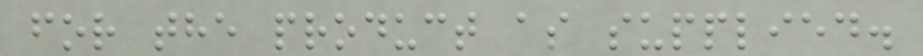for the product as supplied.
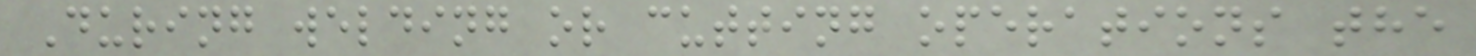During welding or cutting operations the
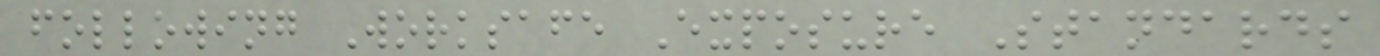following Worksafe Exposure Standards
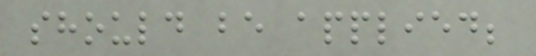should be applied;
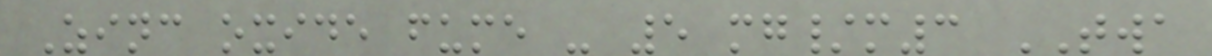Zinc oxide fume - 5 mg/m3 TWA
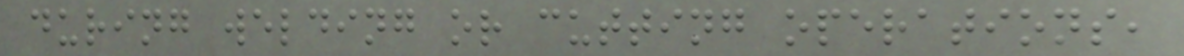during welding or cutting operations,
